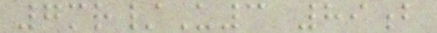7mr/U3 89b
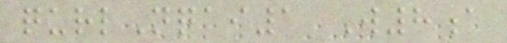qurlNqai1 W8a
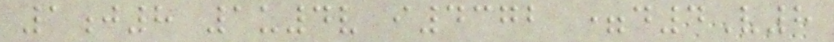1j8 1u4v i4372 =d4V8
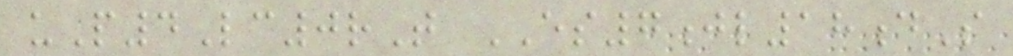uP4Lc0rT ES7jl18dS
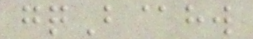gqB@hw
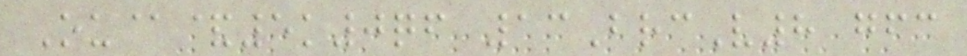Ou@&5k0qf 13BrcV8 gfc
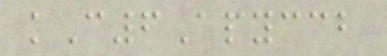kC6Apyccb
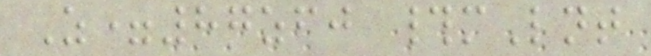Z=87zfj #mLnt
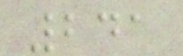241
